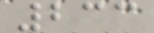233
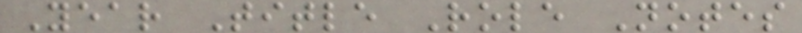Year Title Role Notes
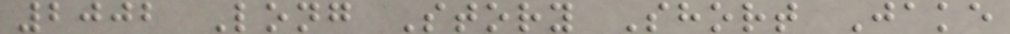2002 Long Story Short Jake
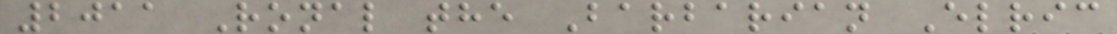2011 Ronal the Barbarian Elric
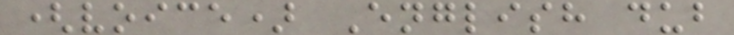(voice) English dub
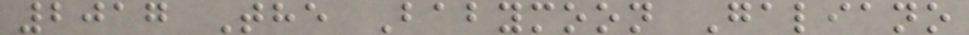2017 The Babymoon Galiano
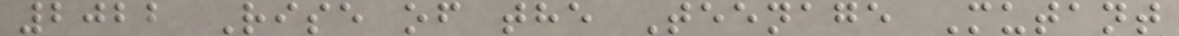2022 Rise of the Teenage Mutant
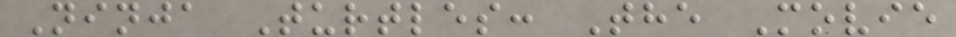Ninja Turtles: The Movie
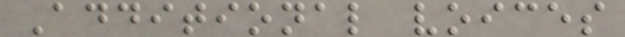Additional voices
